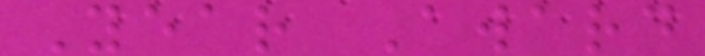Year Award
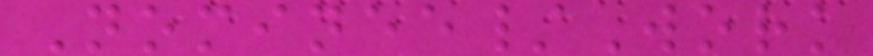Nominee/Work
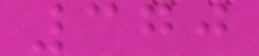370
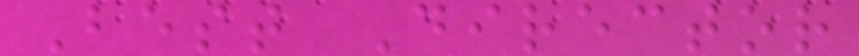Best Director
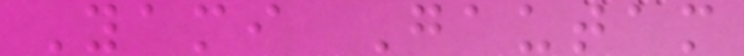Yami Gautam
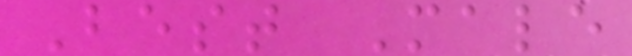Best Male
